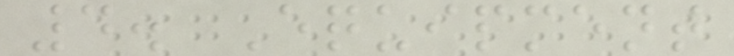4. Equipment
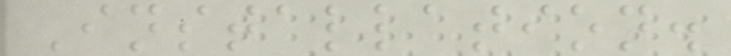Installation.
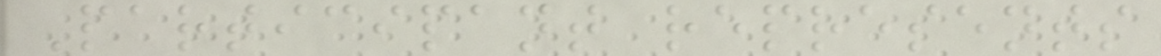Participant represents
